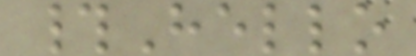#Hello
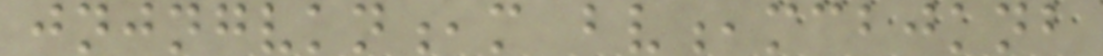jnjngvkn,m bv,mcbjknb
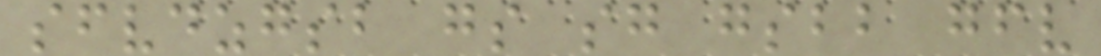sfvdzgsb gs sg gsbb gfv
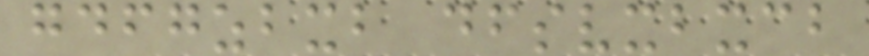gdfgzbxb dfsvxbxcb
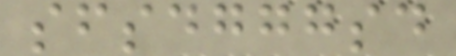sfsdgggsd
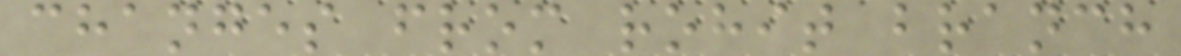changes from rohit branch
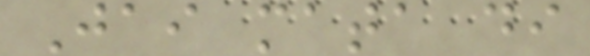Jai mata di
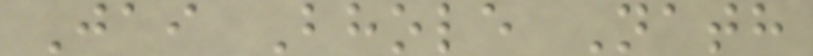Jai Bhole Nath
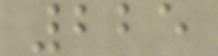225
